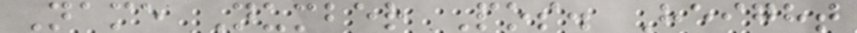Name Number Pos. Height
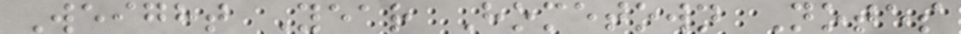Weight Year Hometown Notes
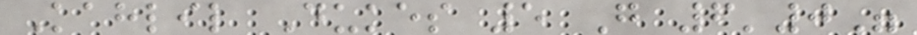Kahlil Dukes 5 G 6'0"
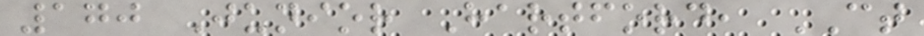170 Junior Hartford, CT
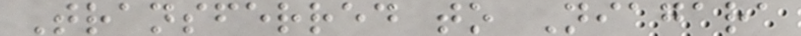Transferred to Niagara
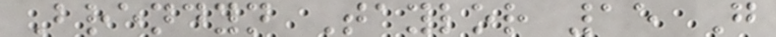Brendyn Taylor 15 G
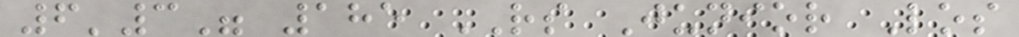6'3" 185 RS Junior Los
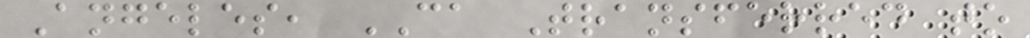Angeles, CA Transferred to
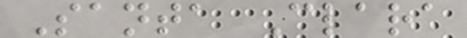Santa Clara
